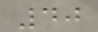40
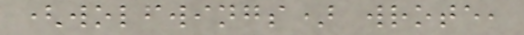(wolfwings) wrote,
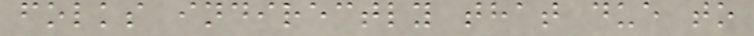folks indirectly that due to
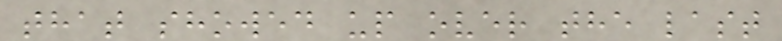that showed up over the last
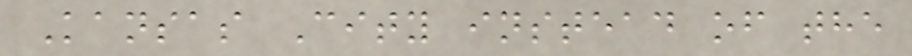Kansas City instead of the
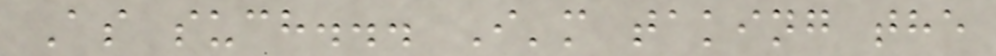As such... I'm taking the
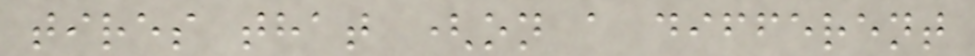tires that (on a different
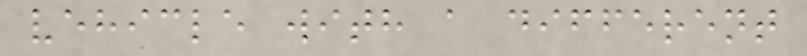vehicle with a different
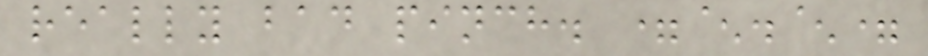really bad pinch. =^.^=
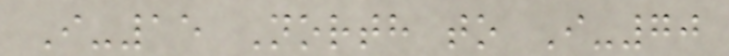I-15 North to I-70
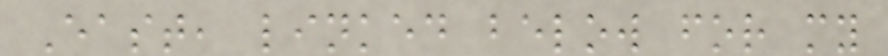East, linked below for my
